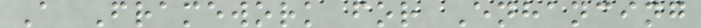A Framework for Enhancing
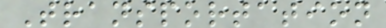Transportation
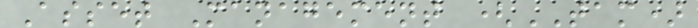Asset Management (TAM)
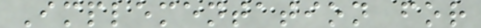Implementation for
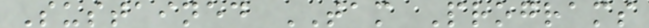Sustained TAM Programs
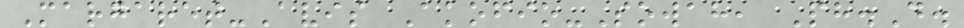Margaret-Avis Akofio-Sowah, Ph.D.
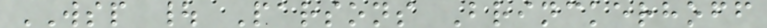WSP | Parsons Brinckerhoff
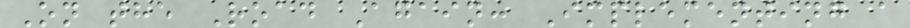On the Road Again: Implementing a
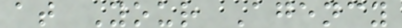at Your Agency
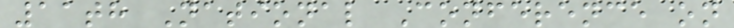11th National Conference on
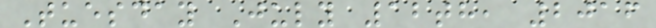Tuesday July 12th, 2016
